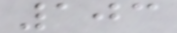103
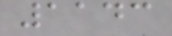1143
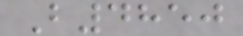B4850
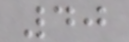40
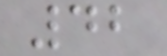42
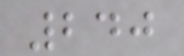240
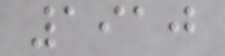1910
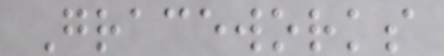Graceworks
